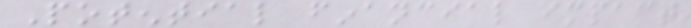Potential financial impact
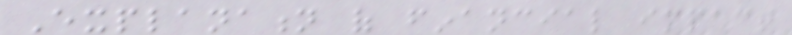Explanation of financial impact
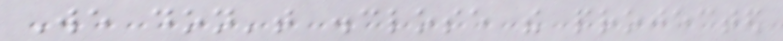We don't disclose the projected
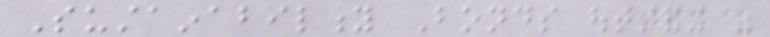Sustainability Bonds outstanding was
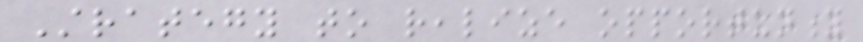Strategy to realize opportunity
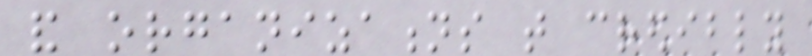and organizations that credibly
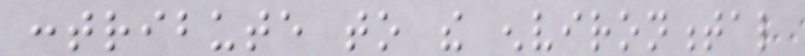contribute to the environmental
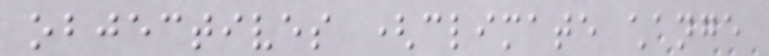objectives (climate change
